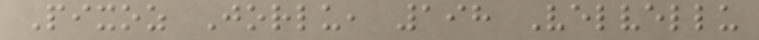Pixoz Jorlu, 198 Velvellu
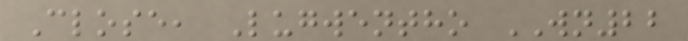Close, Lugwentho WN22
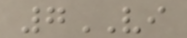7VI
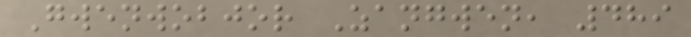Gwenwobjor Zangwen, 489
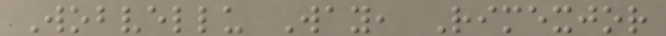Wobvellu Way, Rimexjor
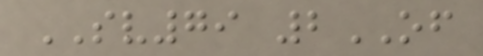SV79 2OF
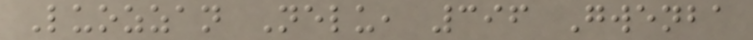Luozzan Nelu, 396 Gwenba
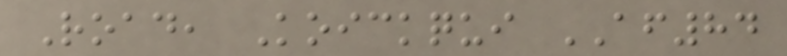Road, Koickqui AF84
